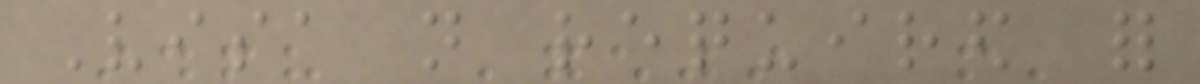Visa not required for
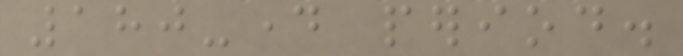180-day period.
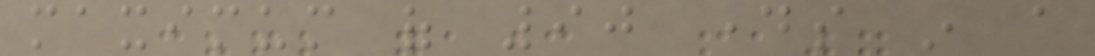maximum of 90 days in a
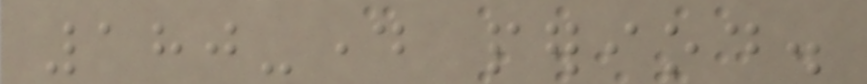180-day period.
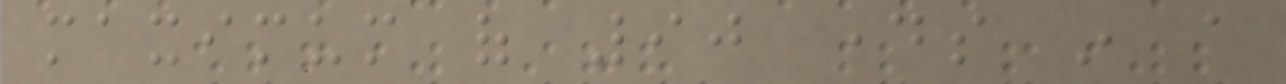maximum of 90 days in a
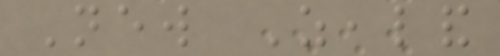New Zealand
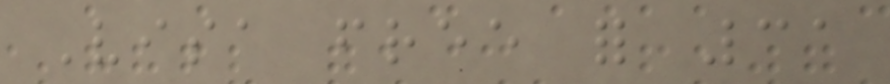Visa free for 31
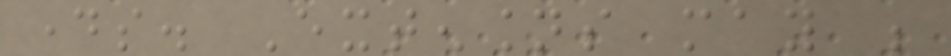days. Extensions may be
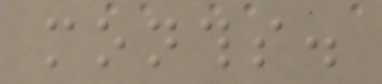months.
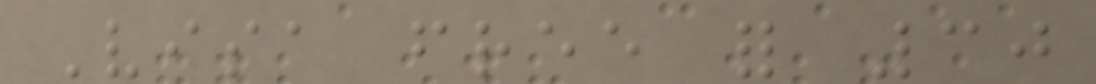Visa free for 30
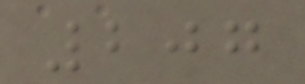207
